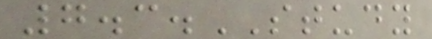7.3.STUDY
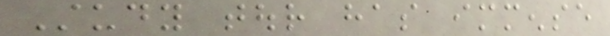Study tour has immense
